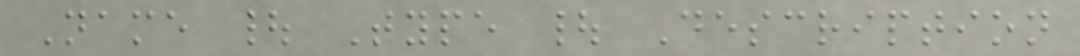Name | Type | Description
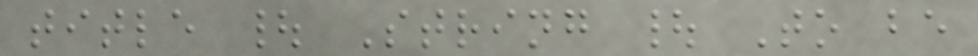title | String | To be
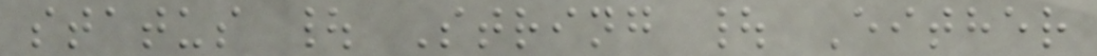status | String | Either
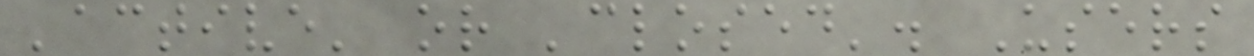'active' or 'closed'. Users
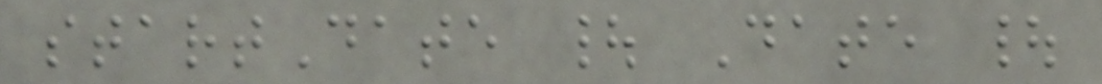startDate | Date |
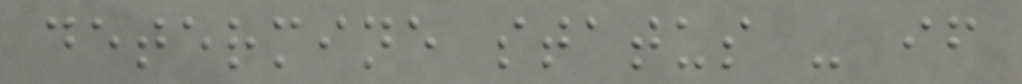determine status - if
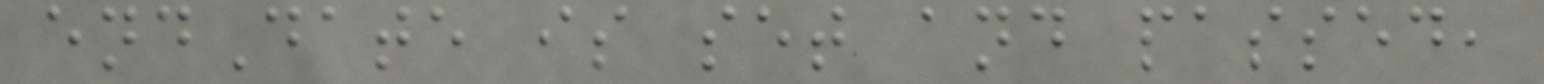endDate is set and passed,
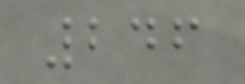246
